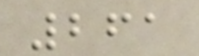261
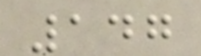147
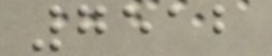7512
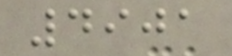4901
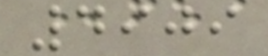4909
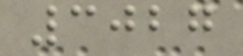3027
